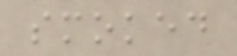smoked
